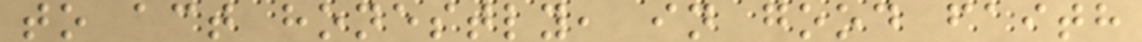to act honestly, in good faith
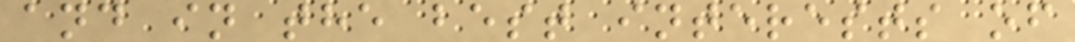and in the best interests of
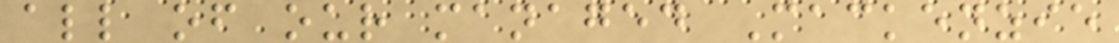all of our managed Mackenzie
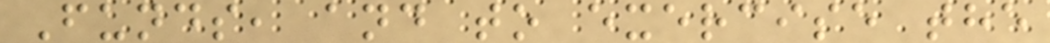Funds, and to exercise the
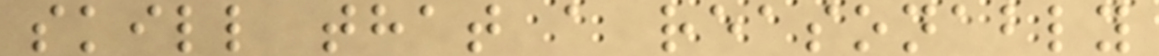skill that a reasonably
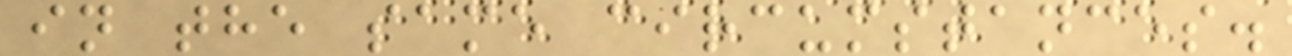in the same circumstances.
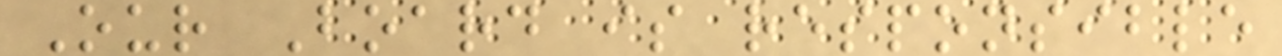Our Board is responsible
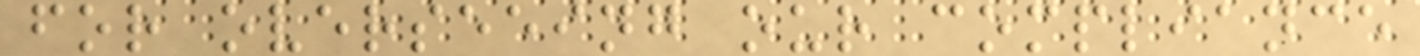for overseeing our compliance
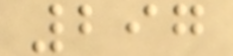297
